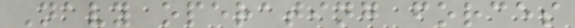Navy operating forces
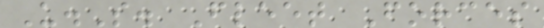U.S. Fleet Forces
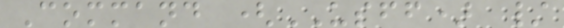Command (USFF) /
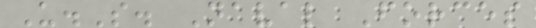U.S. Naval Forces
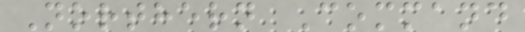Northern Command
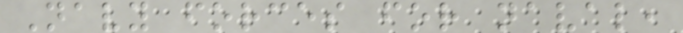Navy forces for naval,
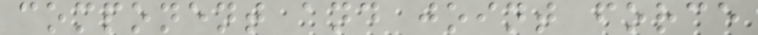component and joint force
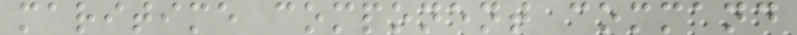maritime component command
